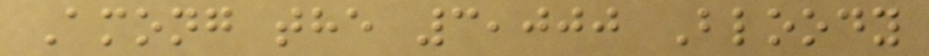Among the 3,000 Bloody
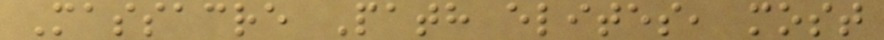Massacre Path elites, most
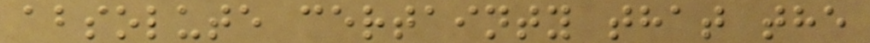absolute certainty that the
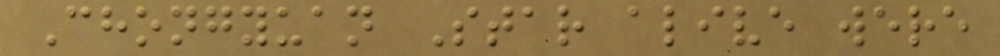Chongyuan Star alive were
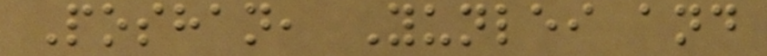Poshan, Yunlei and
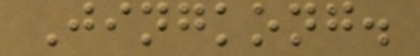Jingkong.
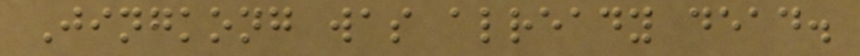Jingkong was already dead.
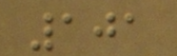101
